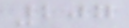207
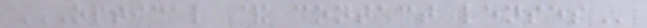OPTICAL & CONTACT LENSES
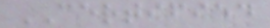CERTIFIED
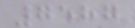7587
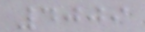4009
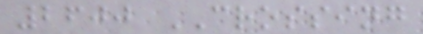2600 CROSSING
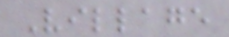Village
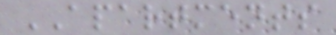APARTMENTS
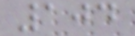104
